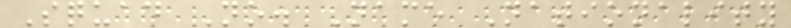Squad No. Name Nationality
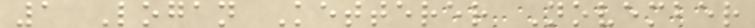1 Logan Ketterer November
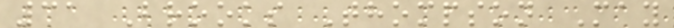31 Brooks Thompson May
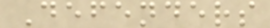Defenders
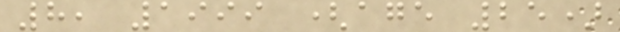8, 1999 (age 25)
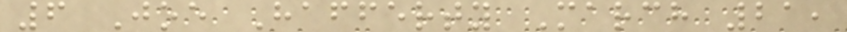6 Joe Hafferty March 21,
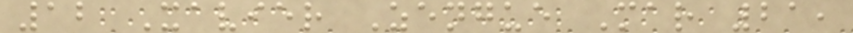12 Xavier Zengue Mar 21,
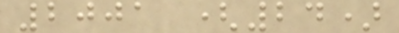2001 (24)
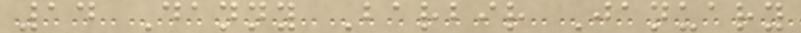14 Danny Barbir January
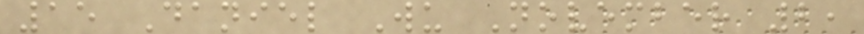15 Daniel Wu November 2,
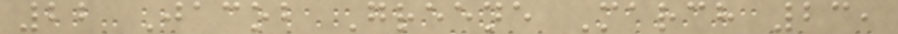22 Jacob Greene March 23,
